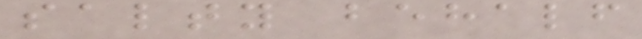salty behalf
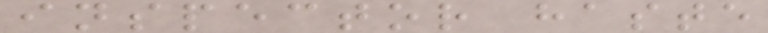inspector haste
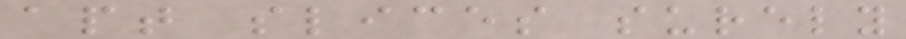apt slices surely
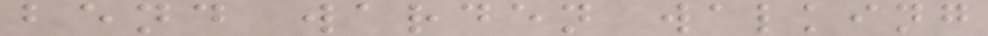bend warden walking
